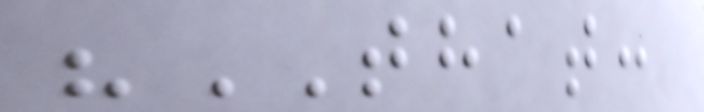"THAT:
